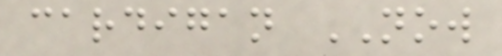cardigan NOW
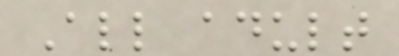All adult
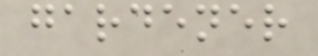gardener
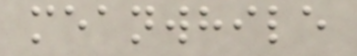meanwhile
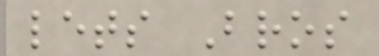lets Bros
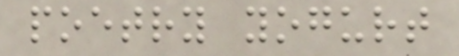poetry yogurt
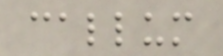callum
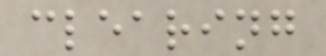clearing
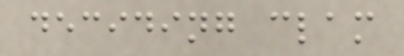deciding clam
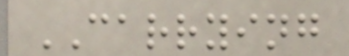CARRYING
